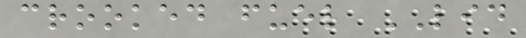crooked fuel LID
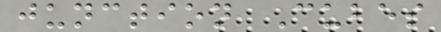junction Cubes
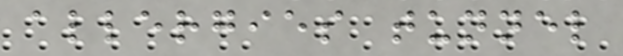allergies tunnel
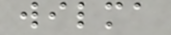wilma
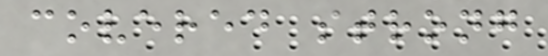covered strong
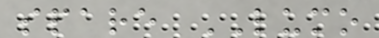spare LUMO
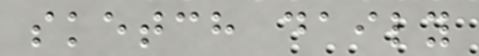sketch daily
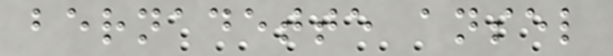bernadette ansel
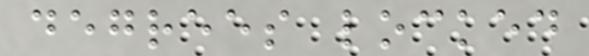degrees locked
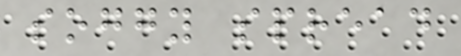soggy spread
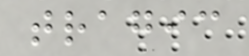tragic
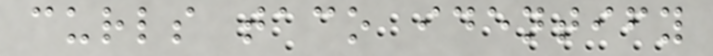curls taco identify
